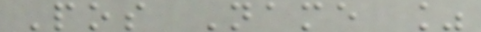Pos Name %
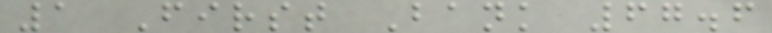1 First Bank 67.6
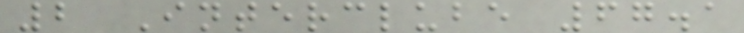2 Interclube 67.1
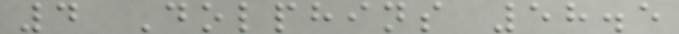4 Dolphins 58.5
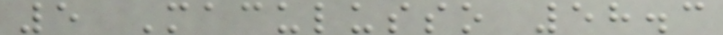5 Maculusso 58.3
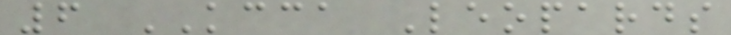6 KCCA Leopards
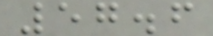57.6
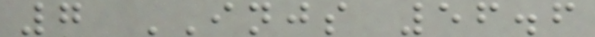7 INJS 56.6
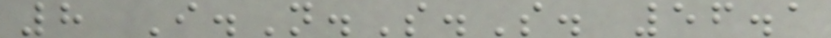8 I.N.S.S. 56.1
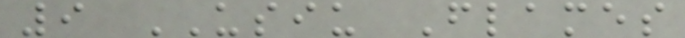9 USIU Flames
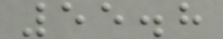55.8
